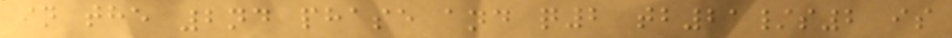in the 2nd phase and q2 tb21/s2 is
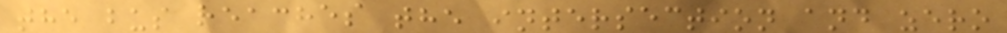the bus reaches the intersection and zero
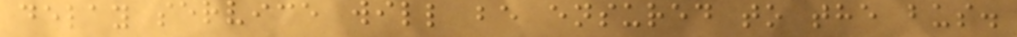delay service will be ensured to the bus.
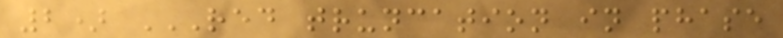2) RED TRUNCATION IN PHASE
